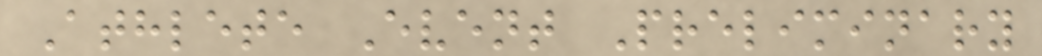Athlete Event Preliminary
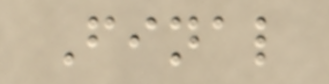Final
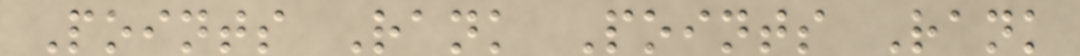Points Rank Points Rank
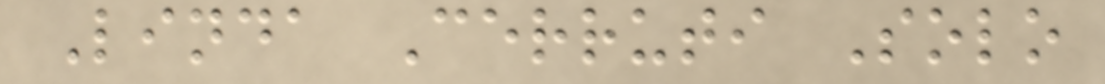Linda Cerruti Solo
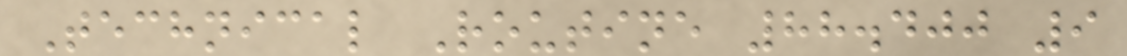Technical Routine 88.400 9
